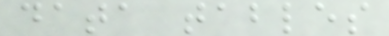data tables
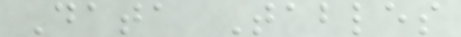Data Tables
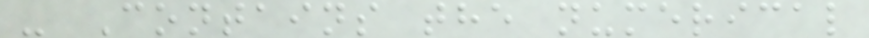- Contains the numerical
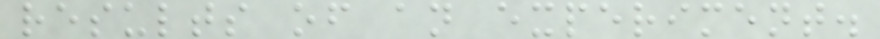results of an experiment.
